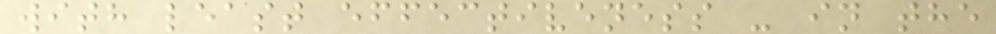with least effectiveness - in the
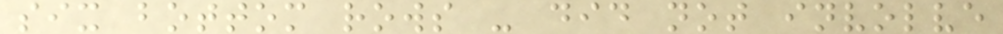six bottom rows - did not involve
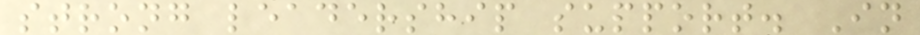strong leadership support. In
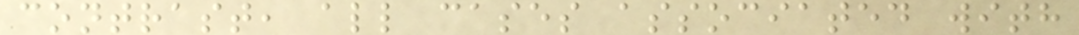contrast, all cases associated with
